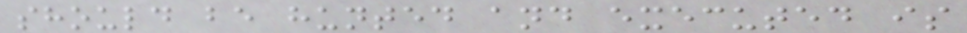should be hunted and executed is
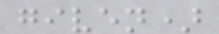given)
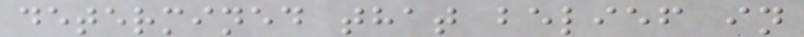determined that belief in
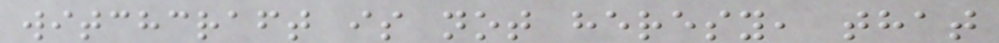witchcraft is not heresy, that
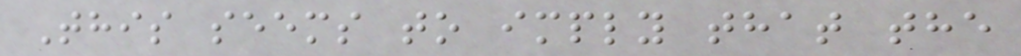This seems to imply that the
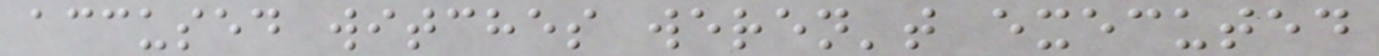accused witches weren't executed
